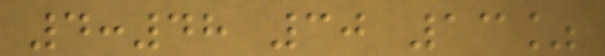4:48 30 13%
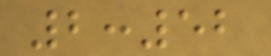2:52
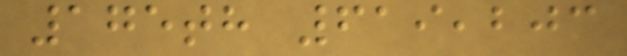175th 619,203
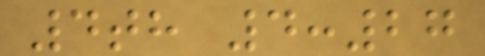4th 4:27
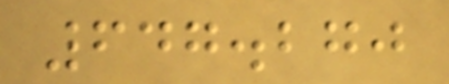647.270
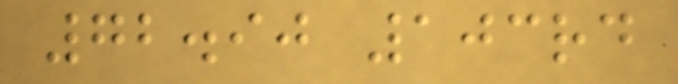72.90 103rd
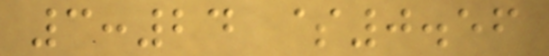3:24 $0.56
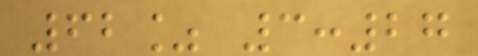62% 3:27
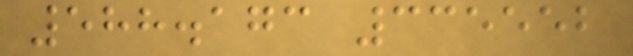588.173 335552
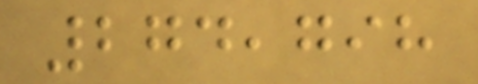274,798
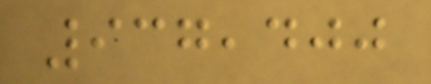937,400
